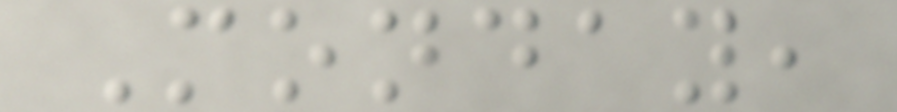Monday,
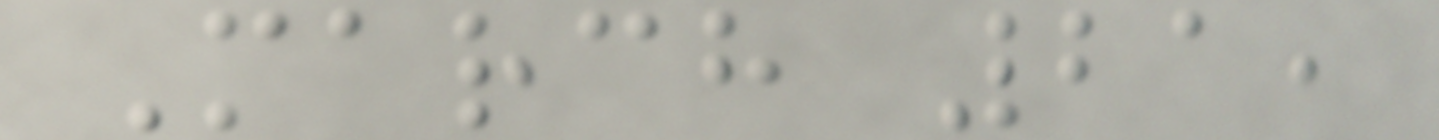March 21,
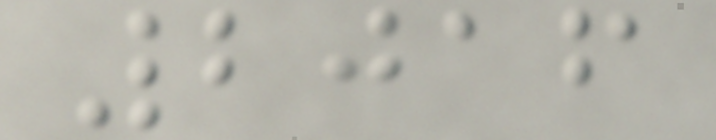2016
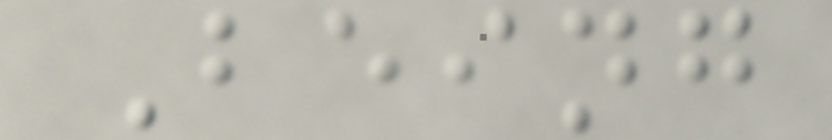Being
